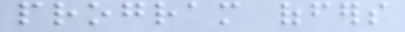program offers
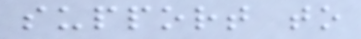support to
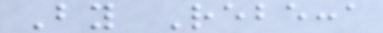By Rebecca
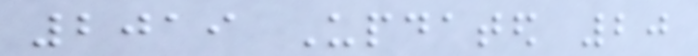2019 Updated 20
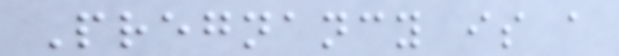Pregnancy is a
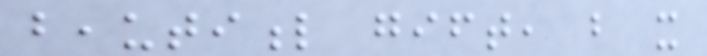beautiful gift, but it
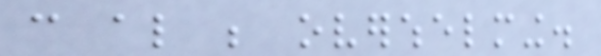can also be overwhelming.
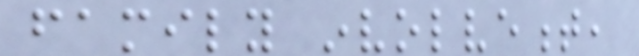family involvement,
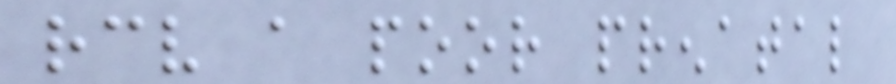receive a poor prenatal
